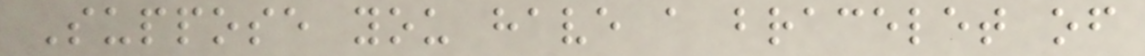Suppose you have a bracelet of
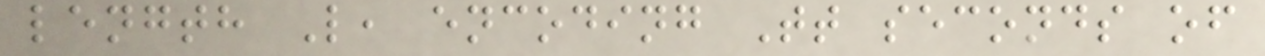length L, encoding Tt seconds of
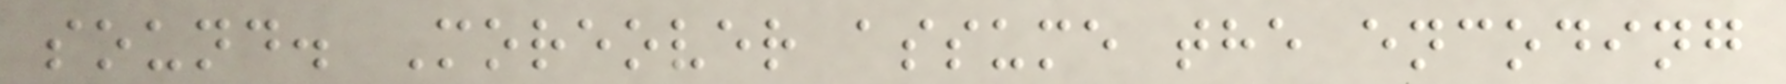sound. Moreover assume the encoding
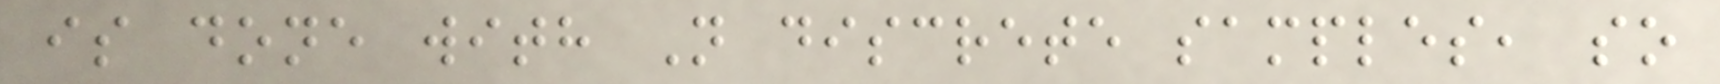is done with N discrete samples, so
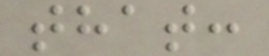that:
